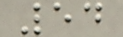54
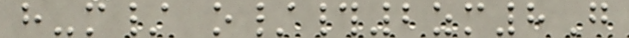h-m/ o/#2zm8G
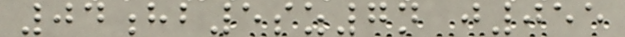04hb5sz7n j055
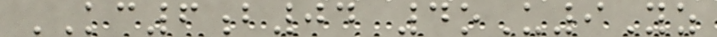KC6b04 4oU9Yz
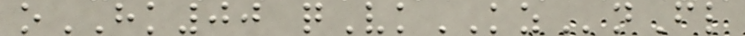oHK00 qVkKZnFl
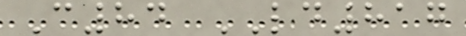C84 LD817
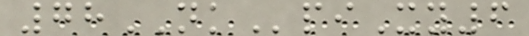78NKpiXy6
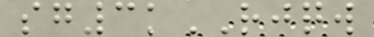sg3kRJQW
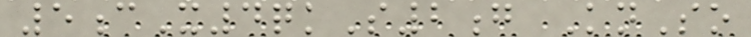5cX4qkS2g KnSo
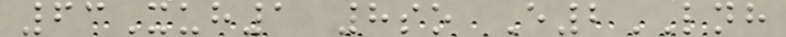63Xuh1 8so E2LNH
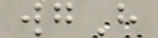wgH
